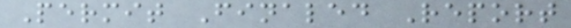Permit Finaled Report
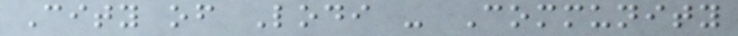City of Lodi - Community
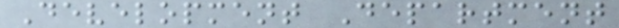Development Department
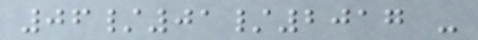06/01/2017 -
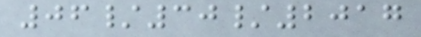06/30/2017
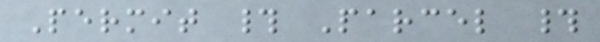Permit # Parcel #
